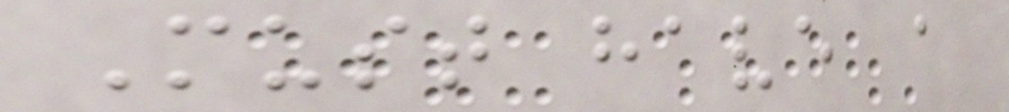Must have a
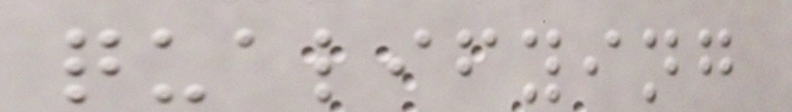qualifying
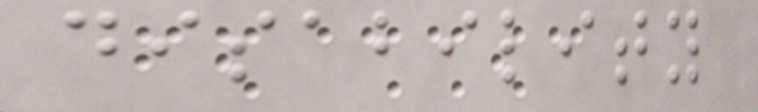disability
